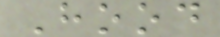Hood
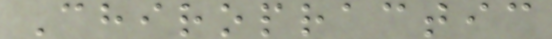Chiropractic
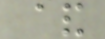&
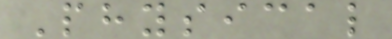Physical
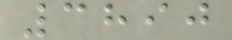3890
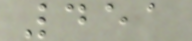451
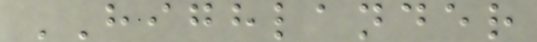HIGHLANDER
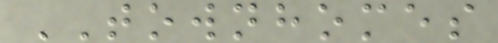TOWNHOMES
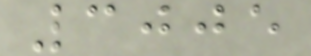3005
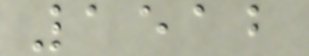1512
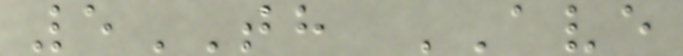5TH AVE
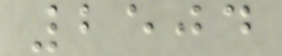2504
